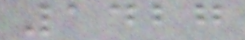1427
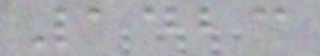1423
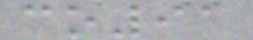co91
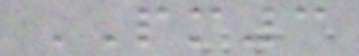PM3
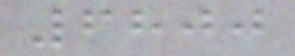6800
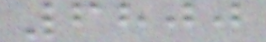6800
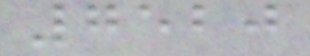7520
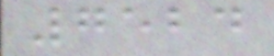7524
